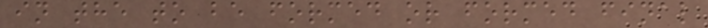in the to be formed or formed final
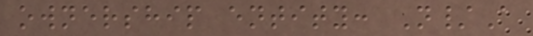ownership entity: N/A
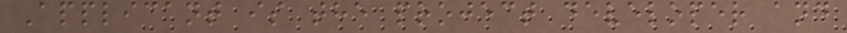Applicant is the project developer and
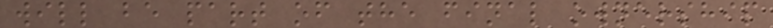will be part of the final ownership
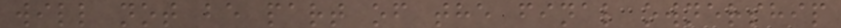will not be part of the final ownership
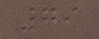79
